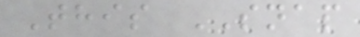This SNAP
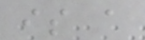is a
